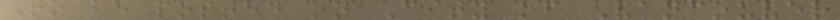To be posted on City of Vancouver
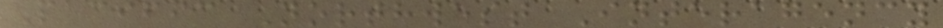Pacific Northwest Interagency
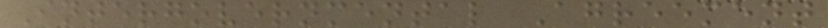Intergovernmental Agreement
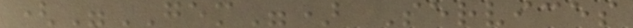("GEM") Services
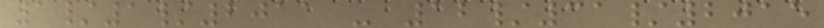1/1/2011 - 12/31/2015
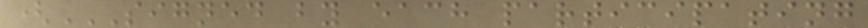(SIGNED BY EACH PARTICIPATING
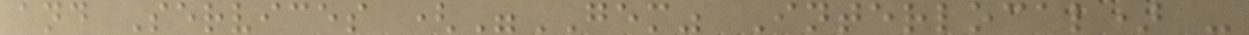and Services ("GEM" Interlocal) -
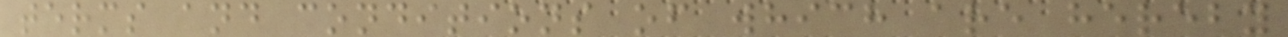terms and conditions of which are hereby
